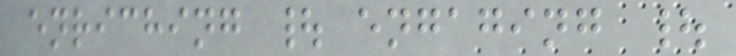enriching | engaging |
